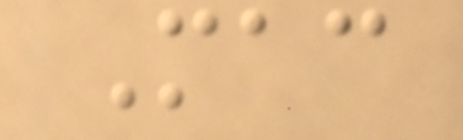Mac
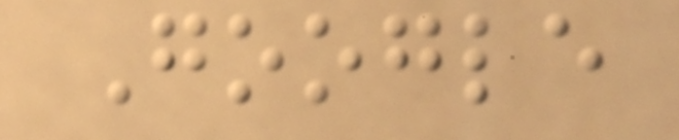Google
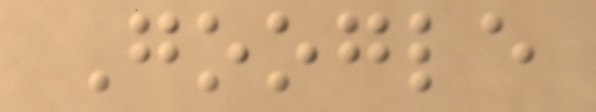Google
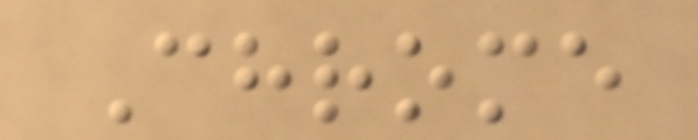Chrome
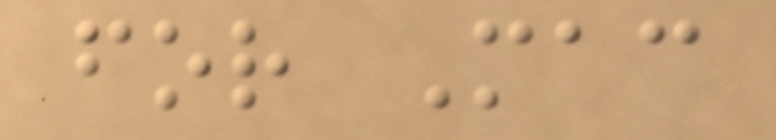for Mac
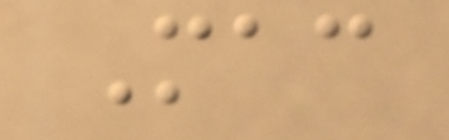Mac
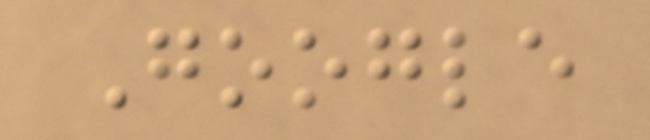Google
